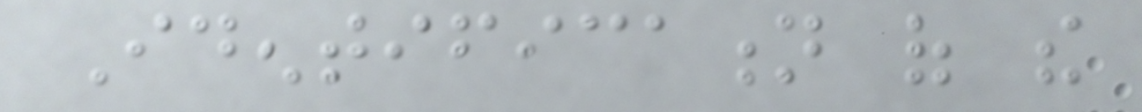Identification of the
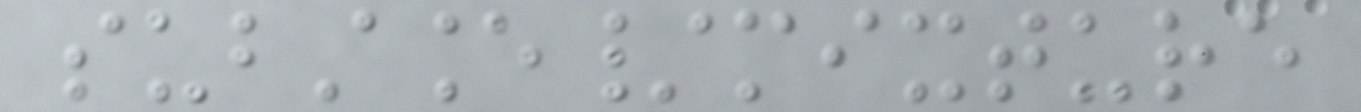substance/mixture
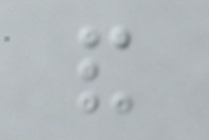and
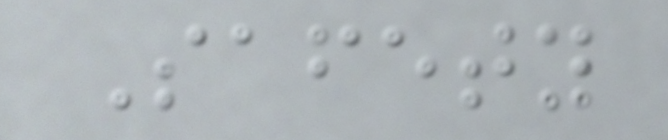Safety
